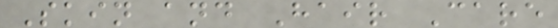Skin and Hair Care
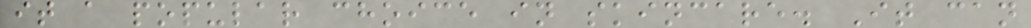it a popular choice in skincare. It can
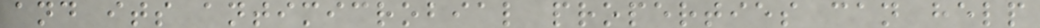and its antimicrobial properties can help
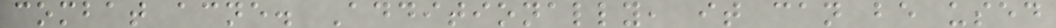combat acne. Additionally, it can be used
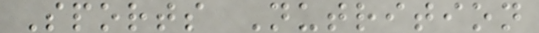Sports Nutrition
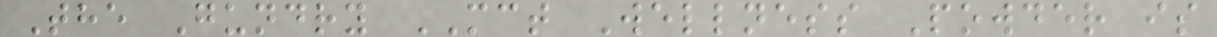The Gundry MCT Wellness Powder is
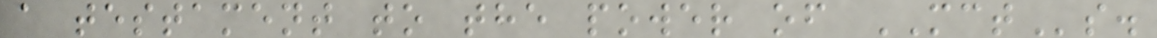a testament to the power of MCTs.
